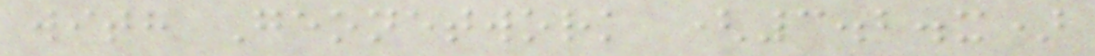with Geonetwork (3.2.x)
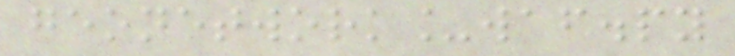geonetwork_waf.py
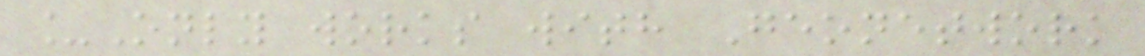_Only works with Geonetwork
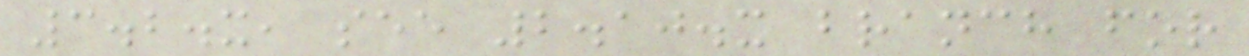3.2.x, see 2.10.x branch for
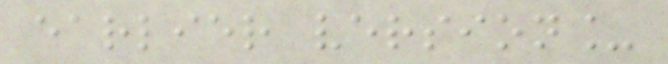earlier version_
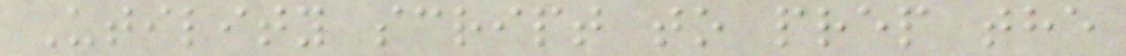Utility script to prep the
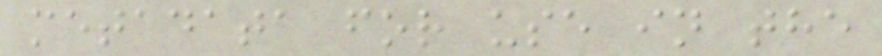metadata for use in the
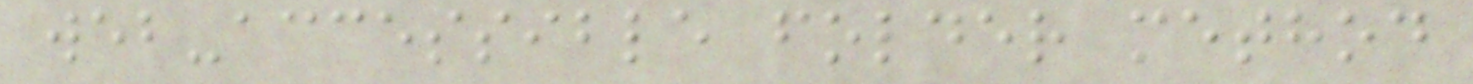web-accessible folder method
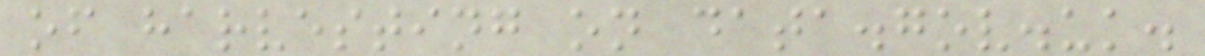of harvesting on data.gov.uk.
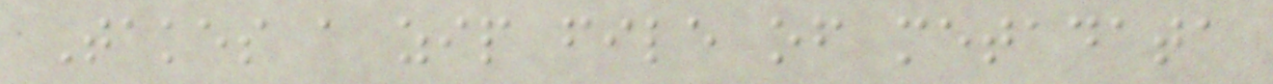Takes a zip file of metadata
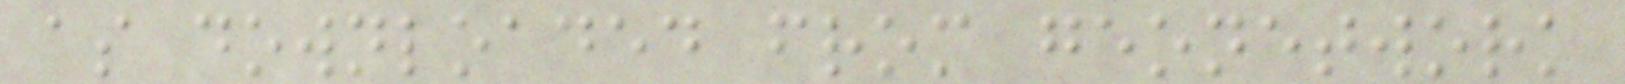as downloaded from geonetwork
